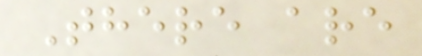There are
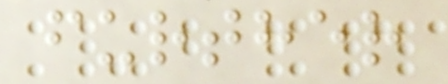further
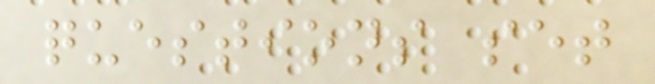questions set
